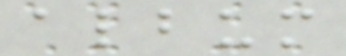album
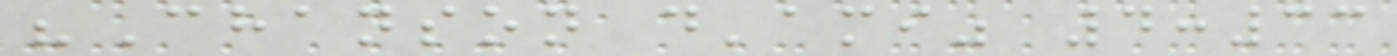"Chanson d'ami" 4:33
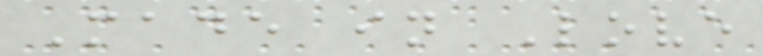Made in Love
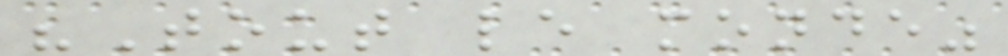"Tout le monde"
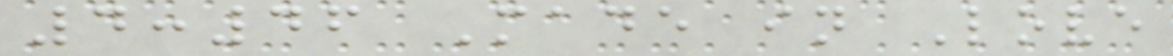4:46 Made in Love
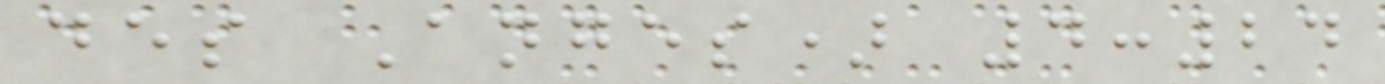des Anges) 4:24
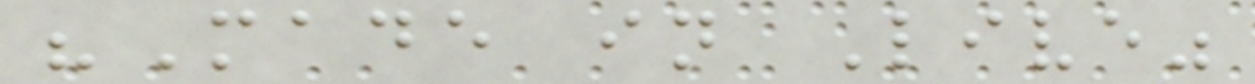"Made in Live"
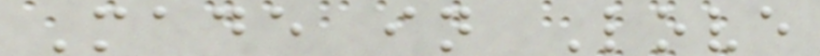Made in Love
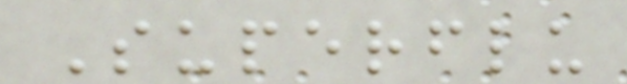Superflu
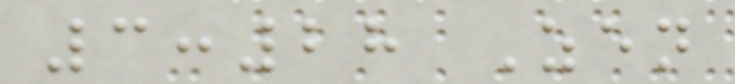3:28 Zen
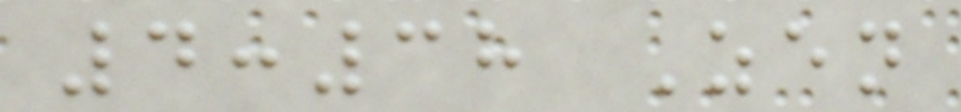4:38 Zen
